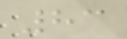83
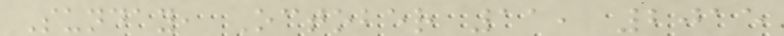Sunday, October 11, 2015
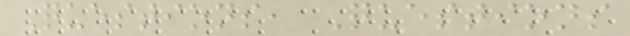Questions, Questions
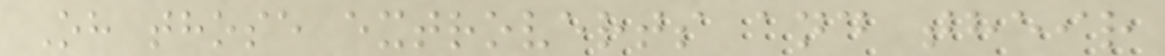Oh those extroverts and their
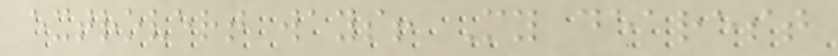extrovert ways! My dearest
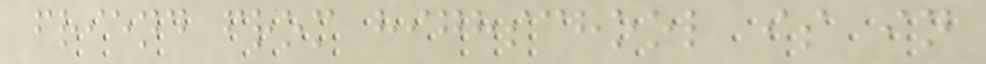friend from highschool is in
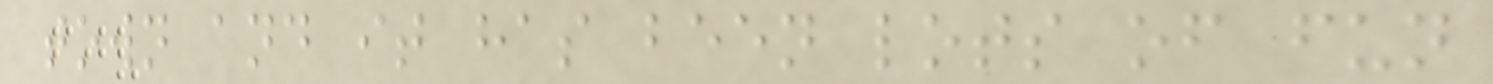town and it has been lots of fun
